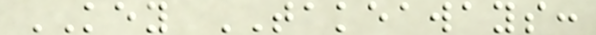KEY TAKEAWAYS:
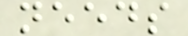needs
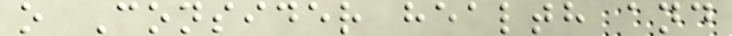o Consider health and
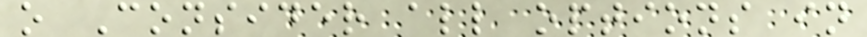o Consider all options in
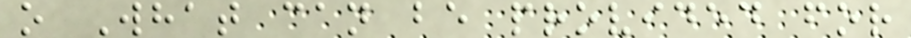o What can be provided for
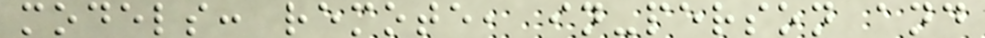models: remote, in-person and
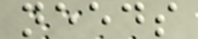needs
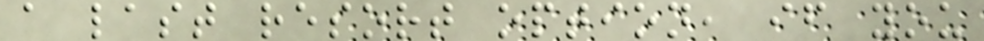a last resort option, if you
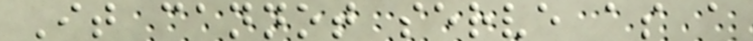It cannot serve as a
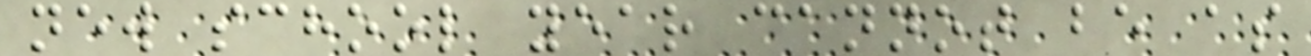new school year cannot be as
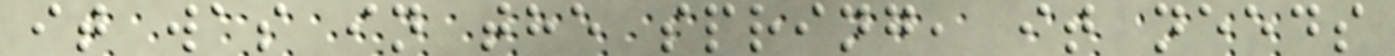it was in the spring, it needs
